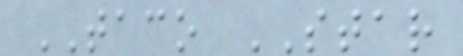TACO STAR
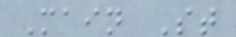Main St
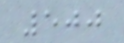500
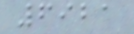6921
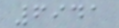6941
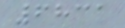6831
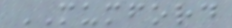MUMFORD
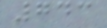743
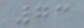73
